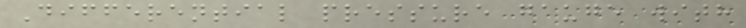Differential pressure gauge with
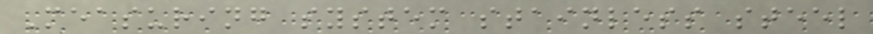Measuring system stainless steel
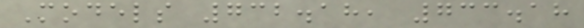Models 732.18, 733.18
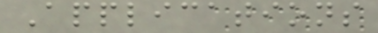Applications
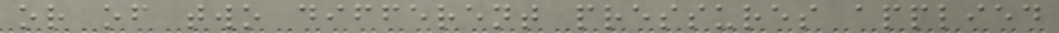or of two different pressures applied
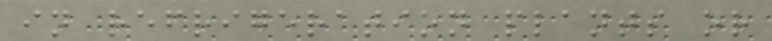in refrigeration plants or
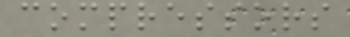compressors
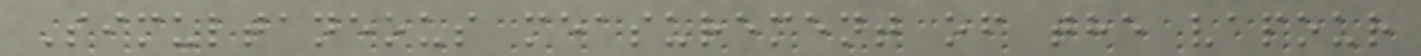Simultaneous measurement of the vapour
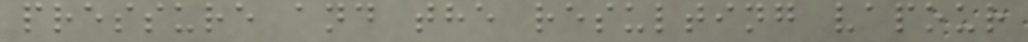pressure and the resulting vapour
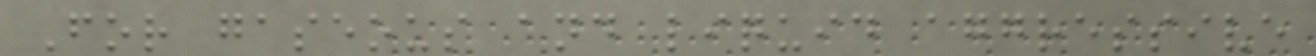For gaseous and liquid aggressive
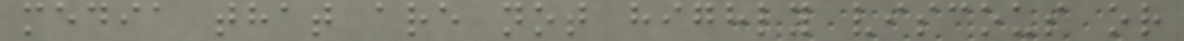media that are not highly viscous or
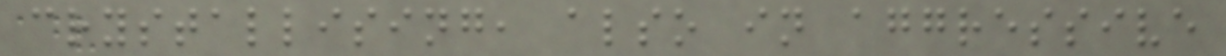crystallising, also in aggressive
